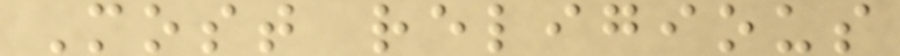Most religious
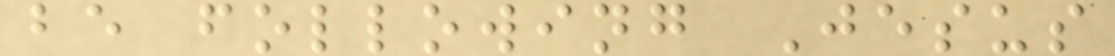be following Jesus
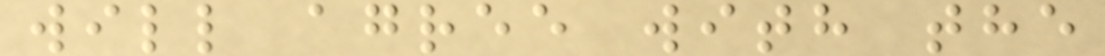will agree with the
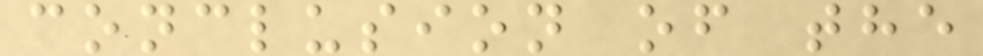conclusion of the
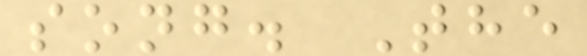song. The
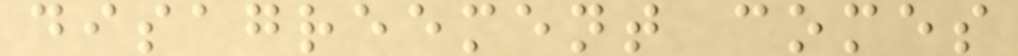disagreement comes
